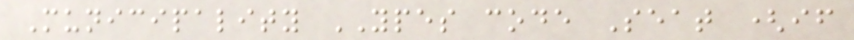Municipality YPES code Seat (if
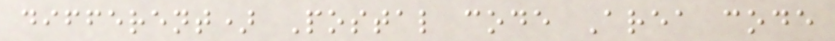different) Postal code Area code
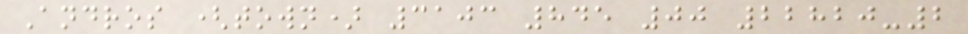Andros (town) 3103 845 00 22820-2
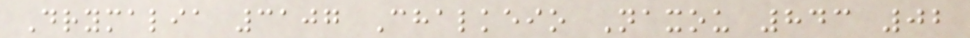Drymalia 3107 Chalkeio Naxou 843 02
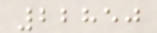22850
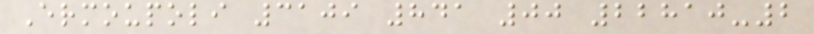Ermoupoli 3109 841 00 22810-2
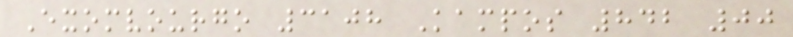Exomvourgo 3108 Kampos 842 00
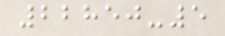22850-5
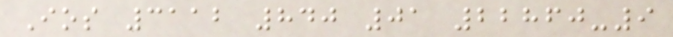Ios 3112 840 01 22860-9
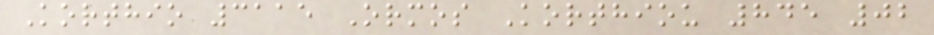Korthio 3115 Ormos Korthiou 845 02
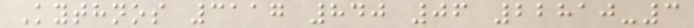Kythnos 3117 840 06 22810-3
